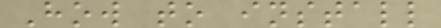How to install
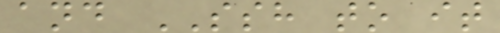and SSH to it
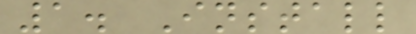1. Install
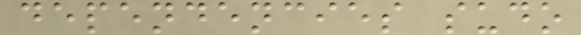dependencies sudo
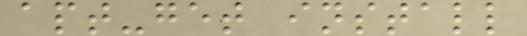apt-get install
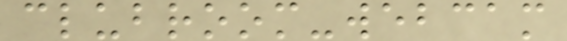clubroom-webcam
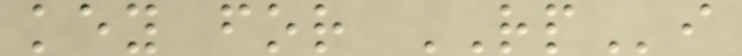key for RPi
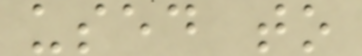used to
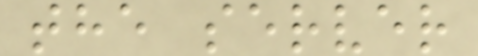the server
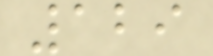129
